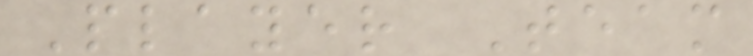Player Team
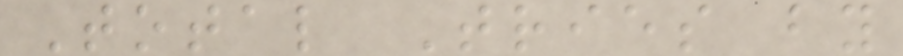Total Tries by
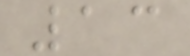13
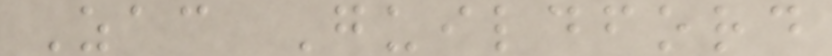Zac Guildford
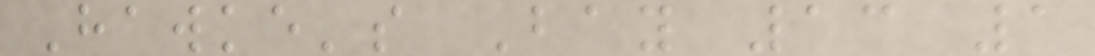Hawke's Bay 13 1
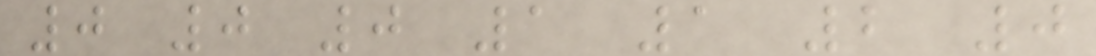0 0 0 1 1 2 0
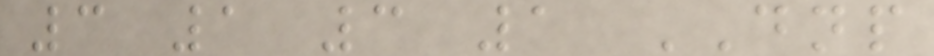3 1 3 1 DNP
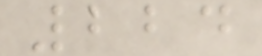224
